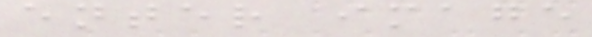enter image
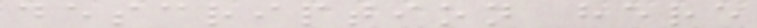description here
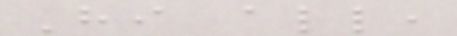Hi all,
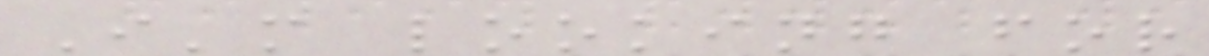I'm looking for
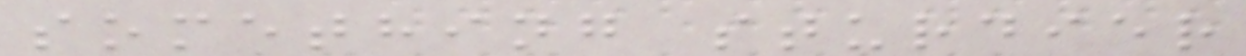something sturdier
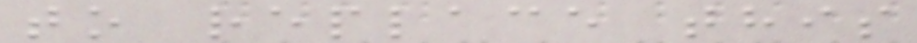to replace this
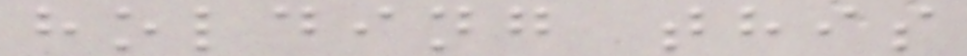holding this
